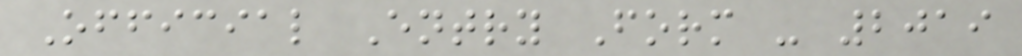Official Entry Form - 2019
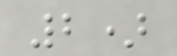2)
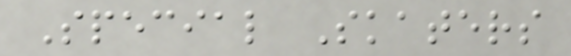Special Skaters
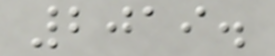2019.
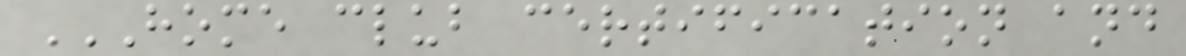HOME CLUB CERTIFICATION AND
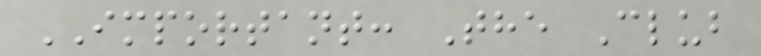IMPORTANT: The Club
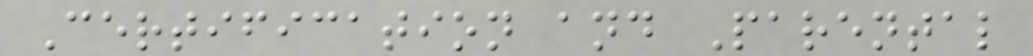Certification and Parental
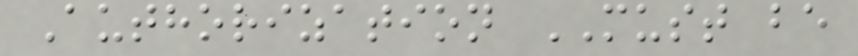Authorization MUST be
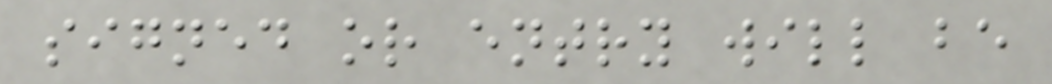signed or entry will be
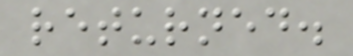returned.
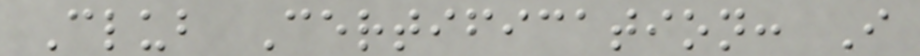Club Certification: I
